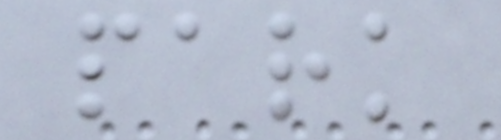park
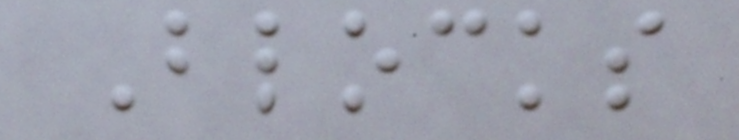Blocks
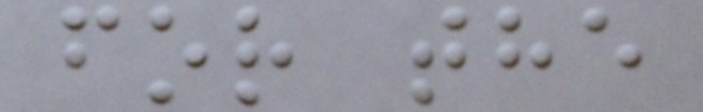for the
